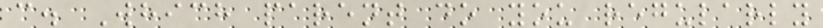c. Which parent do you regularly
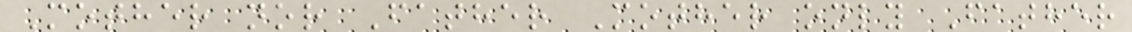Mother nor Father Mother only Father
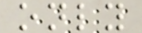only
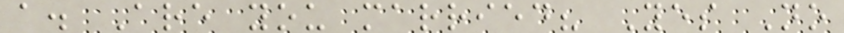a. Are you married? Yes No
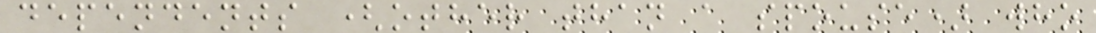dependents (other than a spouse) who
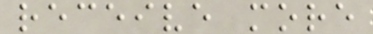receive more
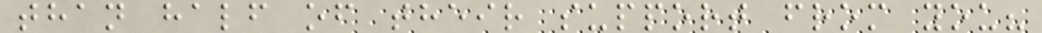than half of their support from you?
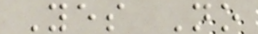Yes No
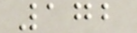172
